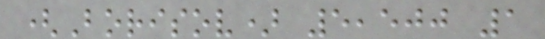(Borisov) 5,500 1
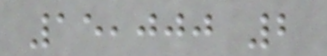15,000 2
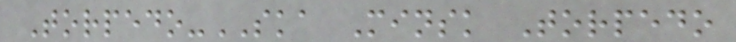Torpedo-SKA Minsk Torpedo
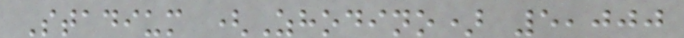Stadium (Zhodino) 5,000
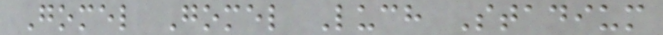Gomel Gomel Luch Stadium
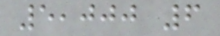5,000 6
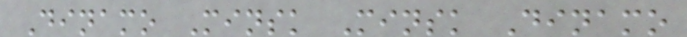Dinamo Minsk Minsk Dinamo
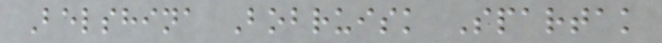Belshina Bobruisk Spartak
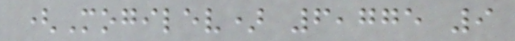(Mogilev) 6,775 9
